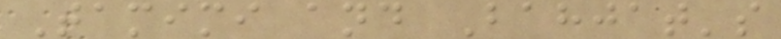Tamimi and Bahjat's
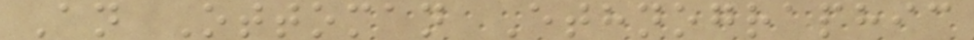An Ottoman Ethnographic
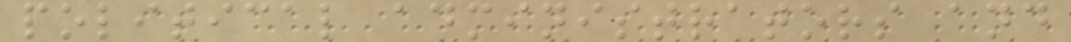political administrators and
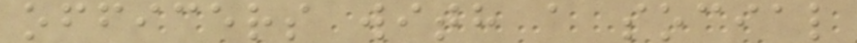officers with a social
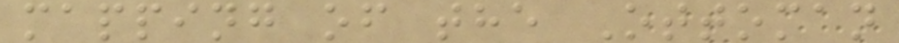mapping of the Ottoman
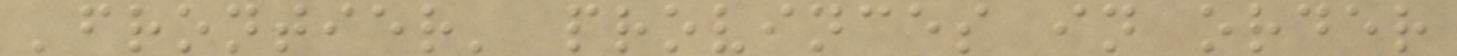'frontier' provinces in order
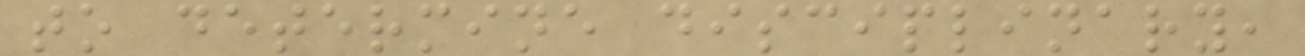to determine disciplinary,
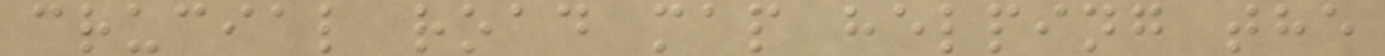crucial road map helping the
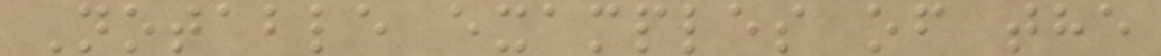Notable examples of the
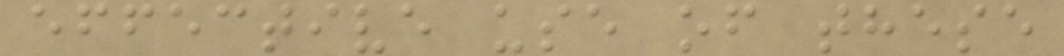effective use of these
